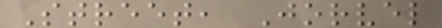Street, Jorvel
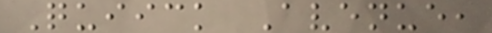Quiick Avenue,
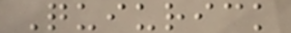Quiurick
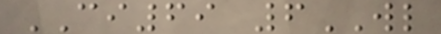CI69 6WL
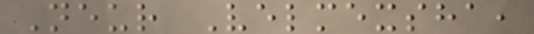Neur Velmexsha,
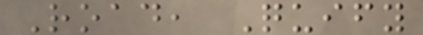Road, Quify
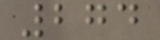274
